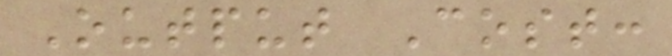Output Cost:
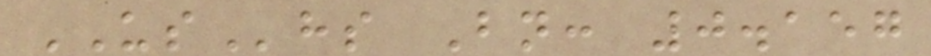UShs Bn: 0.157
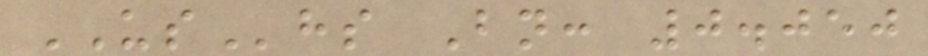UShs Bn: 0.050
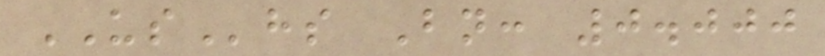UShs Bn: 0.000
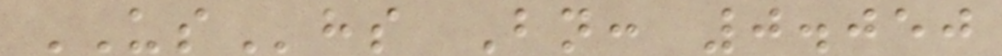UShs Bn: 0.050
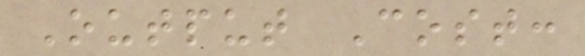Output Cost:
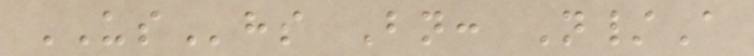UShs Bn: N/A
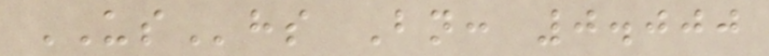UShs Bn: 0.000
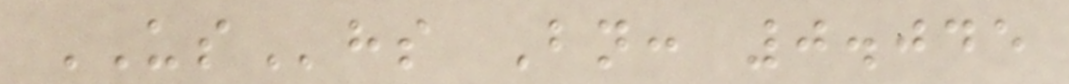UShs Bn: 0.045
